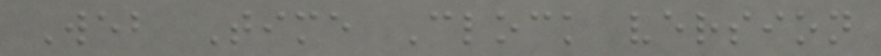Web Time Clock version
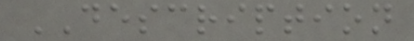DESCRIPTION
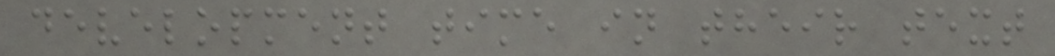development time in their text
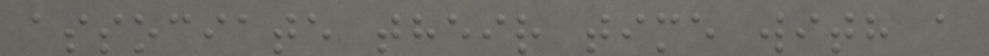associate their time with a
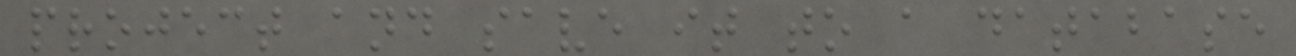project and save it to a database
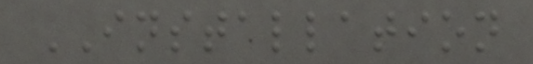INSTALLATION
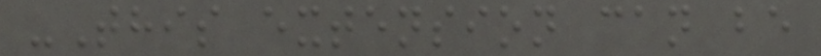-This extension can be
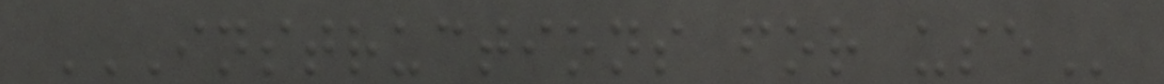INSTRUCTIONS FOR USE
